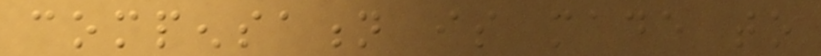compensation is made to
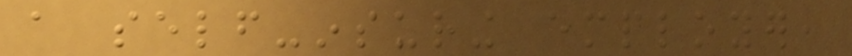a self-insuring employer,
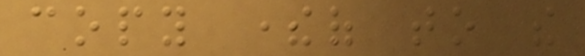copy thereof to the
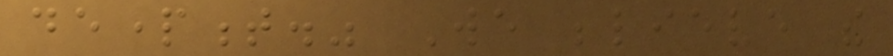department." We believe the
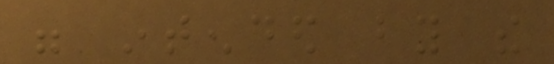were intended by the
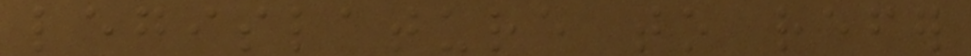legislature to refer
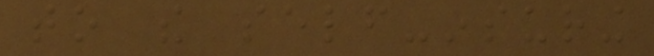to the self-insuring
